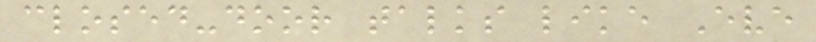closed-door talks like Eve
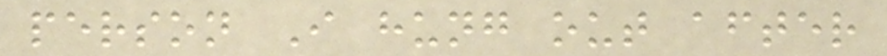person I hung out after
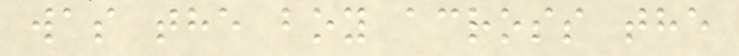was the boy across the
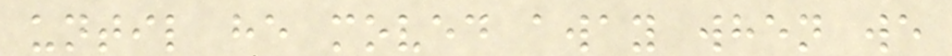until he moved away when we
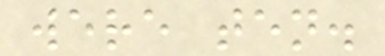were ten.
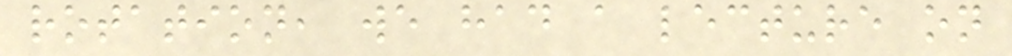rotation, we had a lecture on
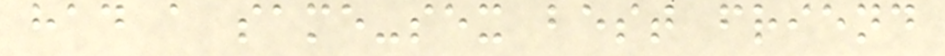had a same-sex best friend
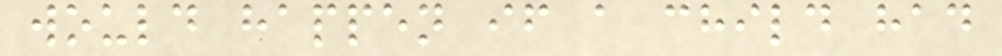would happen if a child had
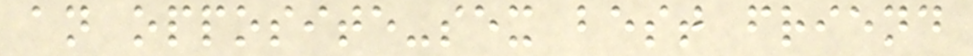an opposite-sex best friend
